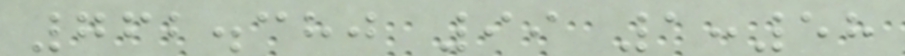762.380 99 1:58
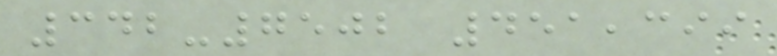342-7502 451,399
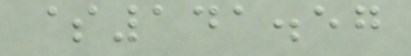$141.57
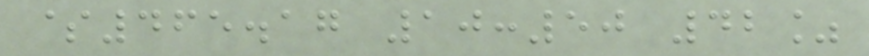$465.17 10:50 42%
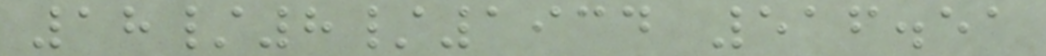18/8/1934 516.51
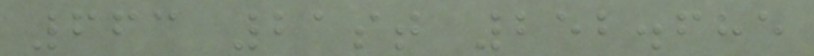663 21st 252.685
